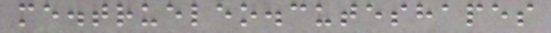me.trueleo.cuteshapes
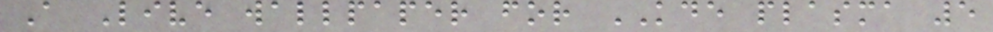A Live wallpaper for KDE plasma 5
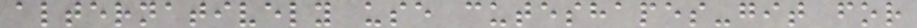alternatively use cuteshapes-git for
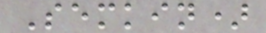Semkin)
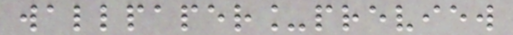wallpaper_preview
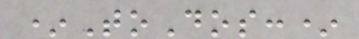*ToDos:*
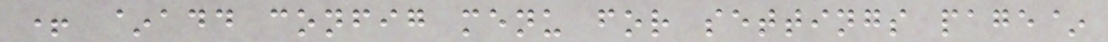+ ~add config menu for settings page~
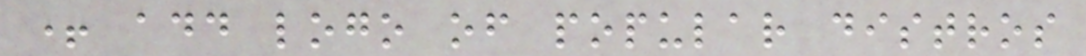+ add logo of popular distros
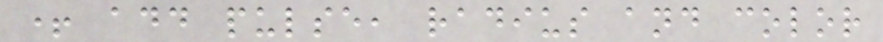+ add pulse, radius and color
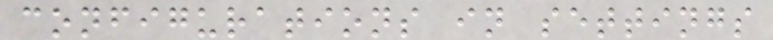configurations in settings
